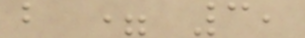b = 3,
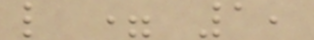l = 1,
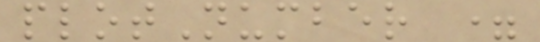plotNumber =
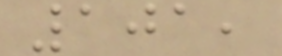101,
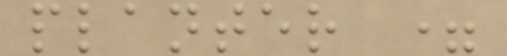planter =
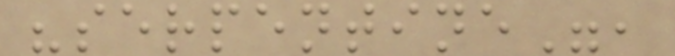"serpentine",
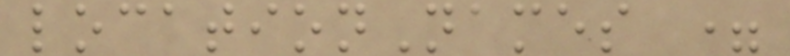locationNames =
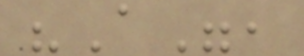"A",
